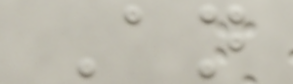An
